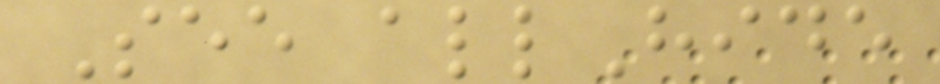See allHide
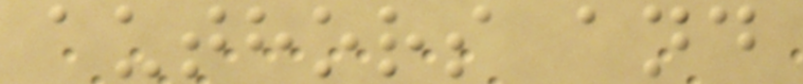authors and
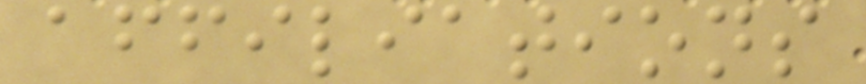affiliations
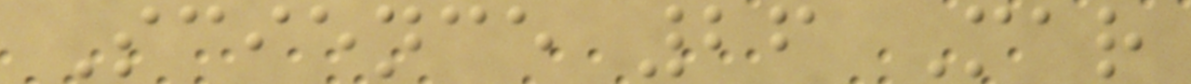Science 26 Mar
